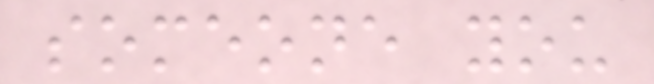someone you
